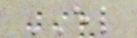EL
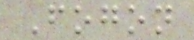Fogon
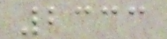2333
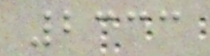2333
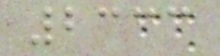2333
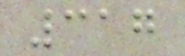317
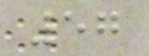57
